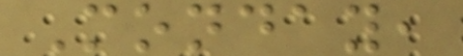Monday,
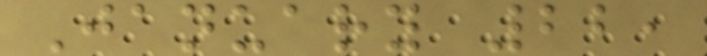January 22,
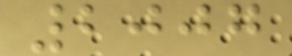2007
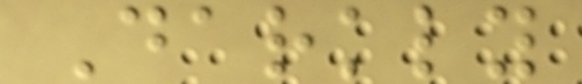Darkly
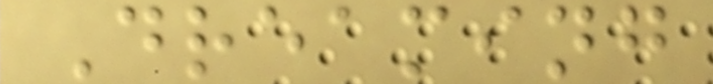Dreaming
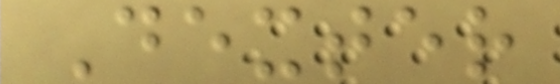Dexter
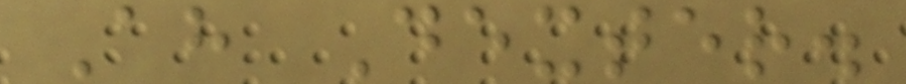Ah Dexter.
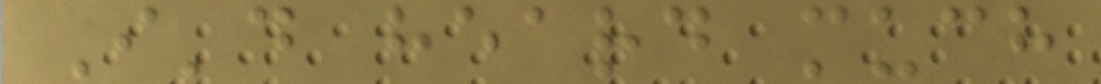I'd heard much
